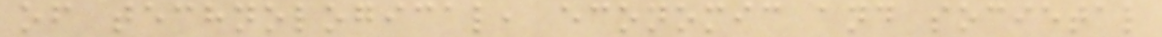of technological, economic and societal
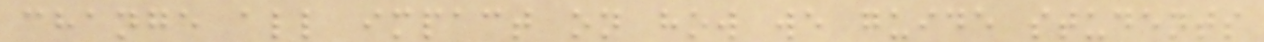change all impact on how we guide students
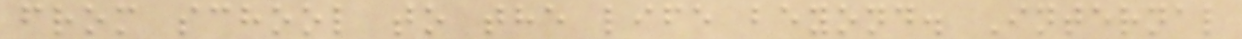from school to the life beyond. Internal
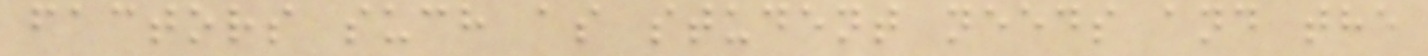factors such as student needs and the
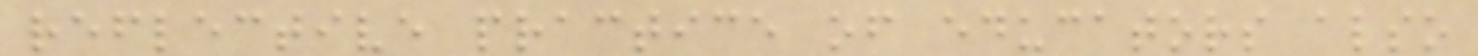reflective practice of educators also
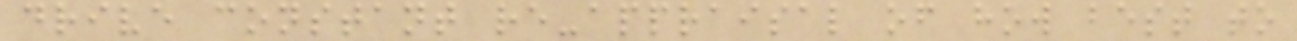drive constant re-appraisal of how best to
